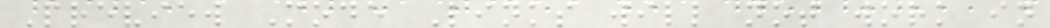Preview Mode Links will not work in
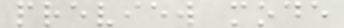preview mode
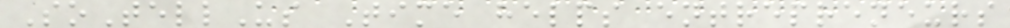SoTellUs Time helps entrepreneurs
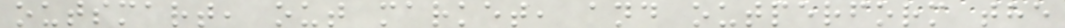outsmart, out market, and outperform the
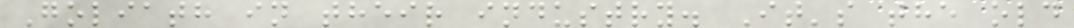Goliath in their industry. It's the old
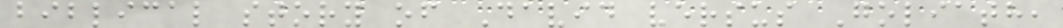biblical story of David versus Goliath,
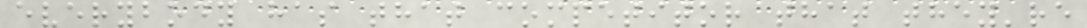everybody has that competitor that they're
